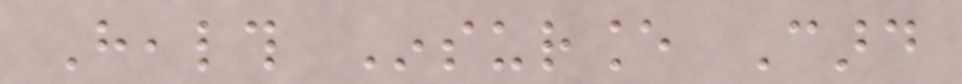Health Insurance Card
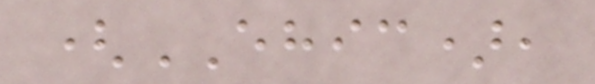(EHIC),
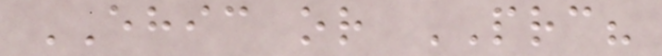EHIC or PRC?
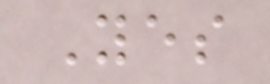Yes
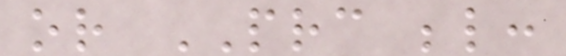or PRC below:
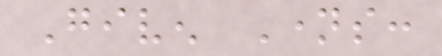Given Names:
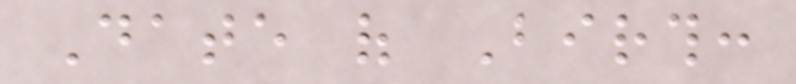Date of Birth:
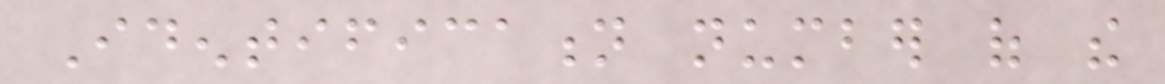Identification number of the
